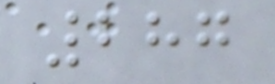287
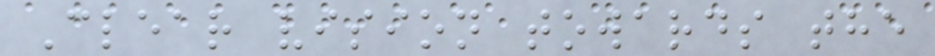Clear vision towards the
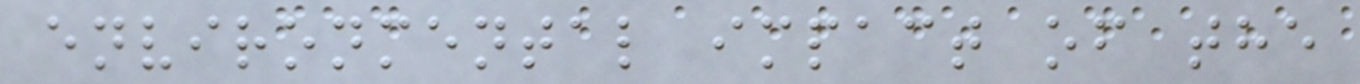environmental impact of the
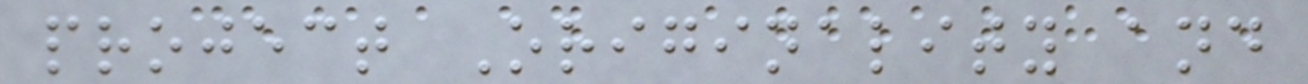project Originality and
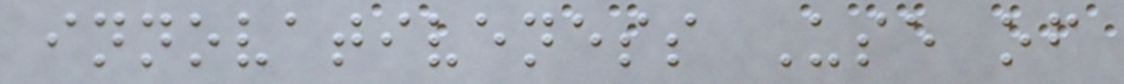innovativeness Use of
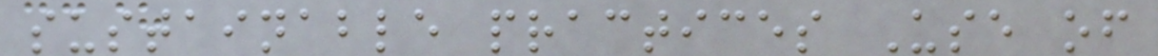sustainable practices Use of
